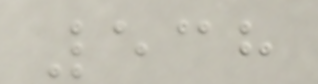538
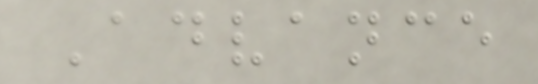Advance
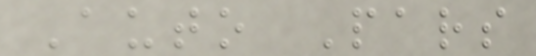Auto Pars
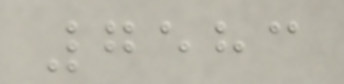7583
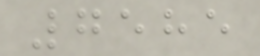7585
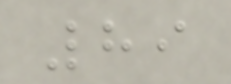89
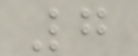7
